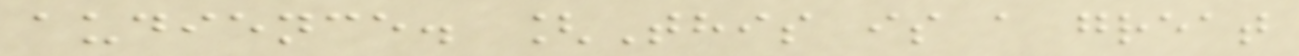audience. [This is a great
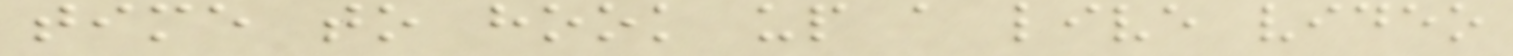time to hook up a live video
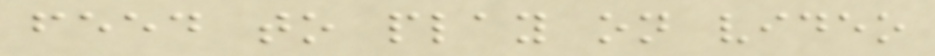feed to play on video
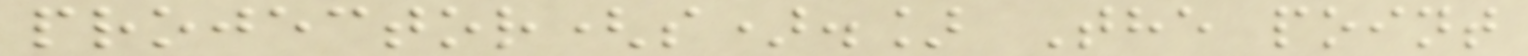projector(s).] The point
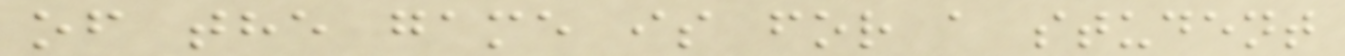of the game is for a student
